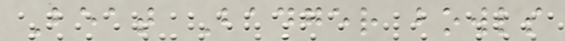Beat Badger bowls
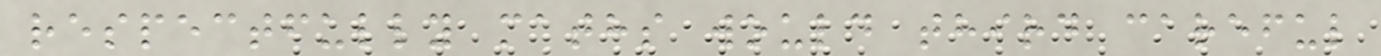respectfully maths would third careful
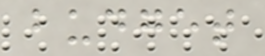budget
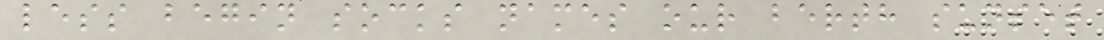less begin socks names our berth sunset
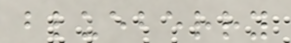blueberry
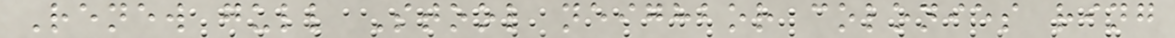Renew gull Stool neighbor colonies ring
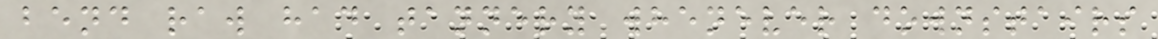bend raw had tannery whenever downstairs
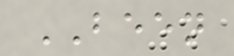BEEN
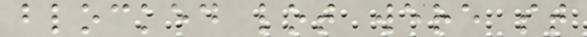blocked lot were st
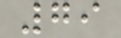79
